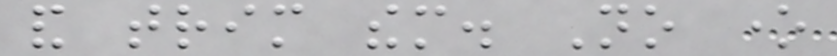and trim them. No one
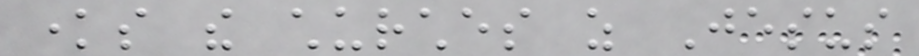knows the churches as Jesus
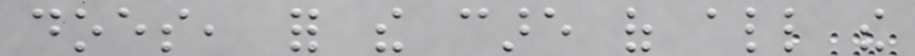does, for the care of all the
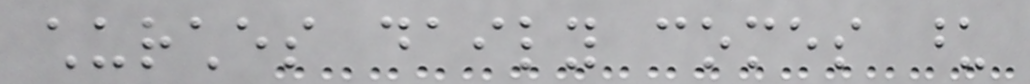churches daily comes upon
